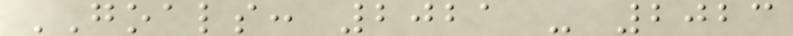GOALS: 2021 - 2023
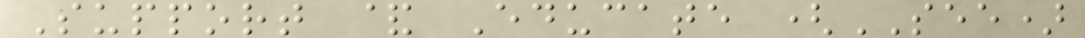Support & Educate (SEE)
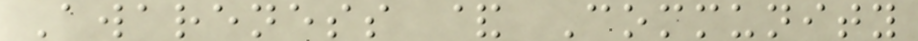Awareness & Community
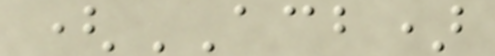(ACB)
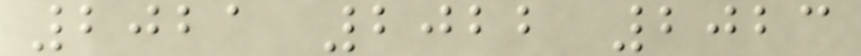2021 2022 2023
